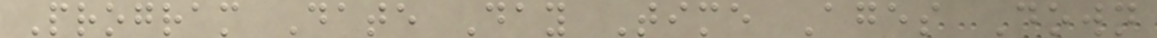Program Date Day Time Ages Down
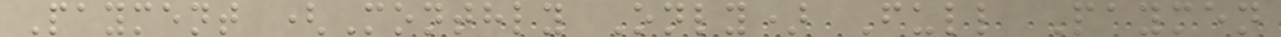Payment (Monthly Only) Full Paymen
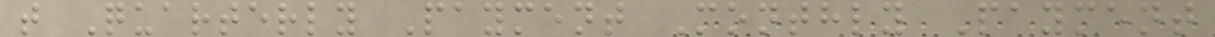t Quarterly Payment Monthly Payment
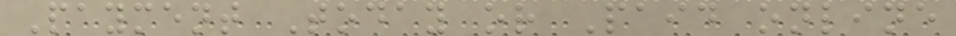Payment Today or Paid online
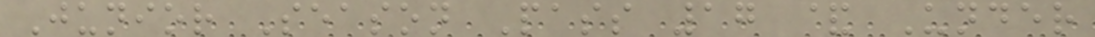Junior Season Pass 17 & Under
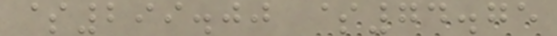$299.00 $74.75
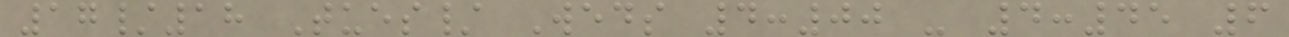17/18 Tues/ Weds 4:00 - 4:45 6
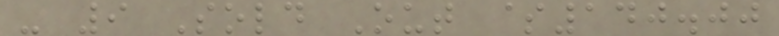- 9 Sold Out $140.00
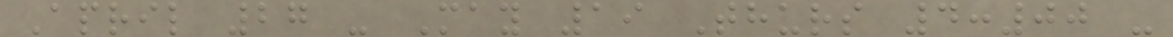April 27 - May 19 Thurs 4:00 -
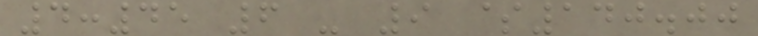4:45 6 - 9 $140.00
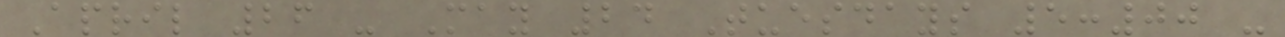April 26 - May 24 Tuesdays 5:00 -
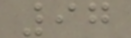97
